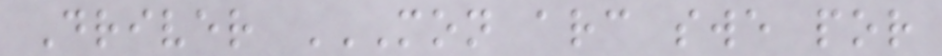Driver MON ARC SWE POR
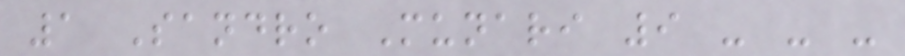1 Sandro Munari 9 - - -
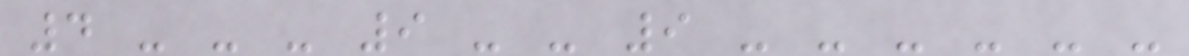4 - - - 9 - - 9 - - - - - -
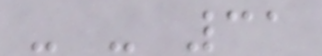- - 31
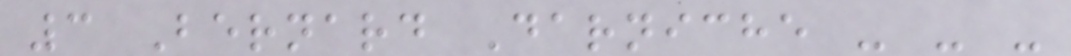3 Bernard Darniche - - -
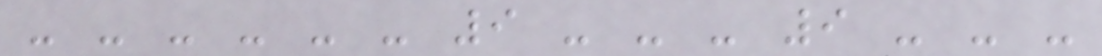- - - - - - 9 - - - 9 - - -
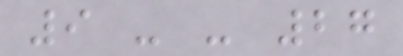9 - - 27
